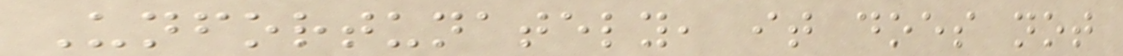Unfortunately, it does not
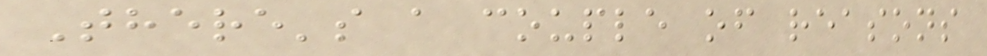There's a couple of reasons
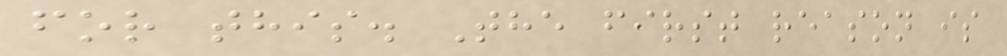for this. The first reason is
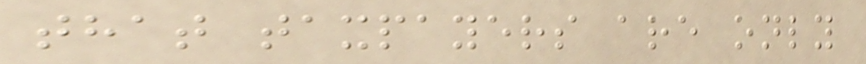that taxpayers are only
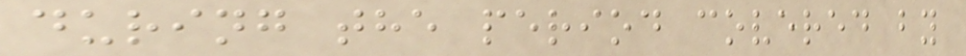during the period covered by
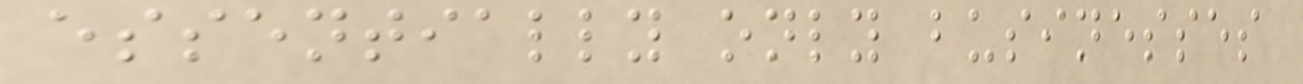essentially only businesses
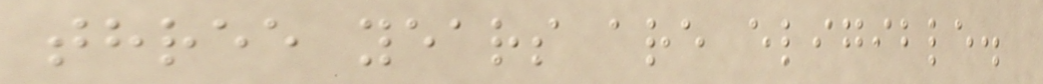three years are eligible.
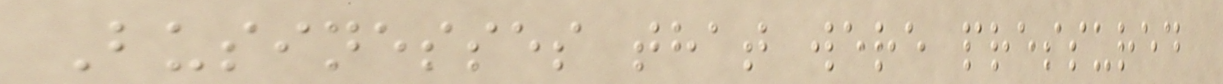Businesses that were pressured
